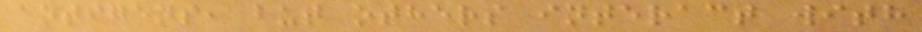antigens, but others interact with
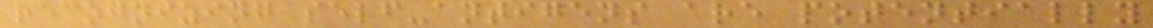recognizing self-antigens are potentially
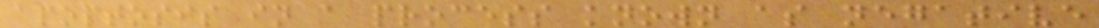apoptosis in a process known as negative
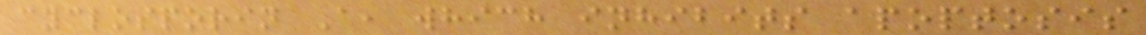cyclosporin A, which inhibits apoptosis
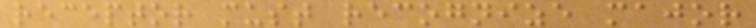receptor must recognize major
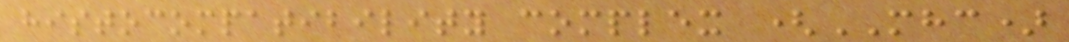histocompatibility complex (MHC)
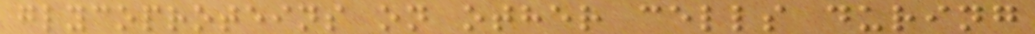glycoproteins on other cells during
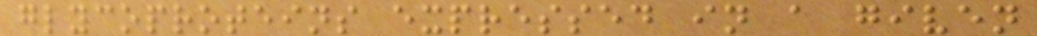glycoproteins expressed in a given
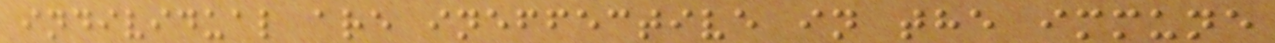individual are ineffective in the immune
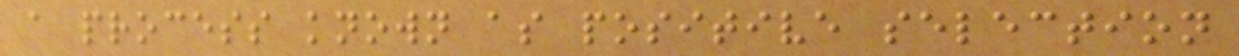a process known as positive selection
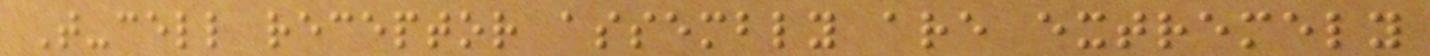T-cell receptor assembly are extremely
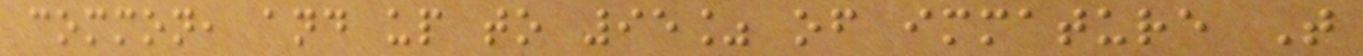common, and up to 95% of immature T
